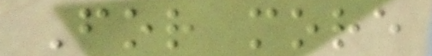For more
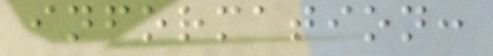information:
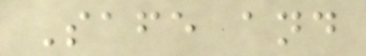Safe and
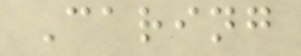Caring
